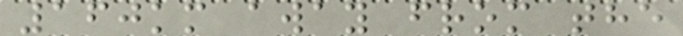160km away from the
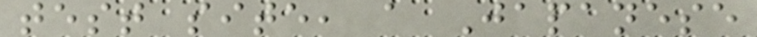test site, a Japanese
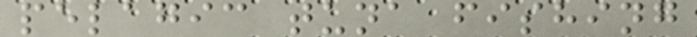pelagic tuna fishing
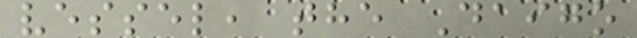vessel, the Daigo
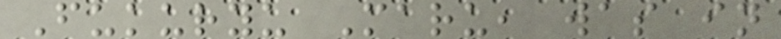Fukuryu Maru, was in
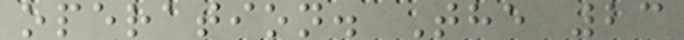operation. The 23
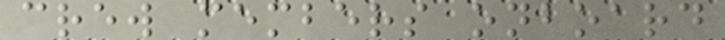crew members onboard
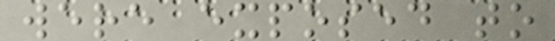were exposed to
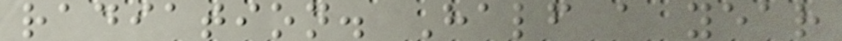radiation. Half a year
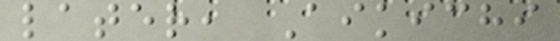later, Aikichi
